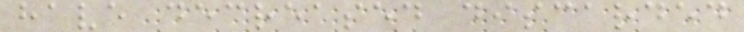have decreased discarded
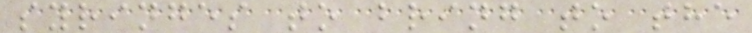syringes to bring to the
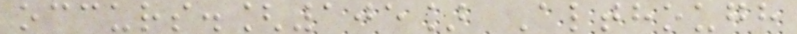occurs.[105] Although
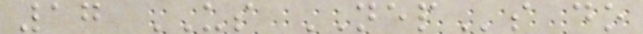17 US NEPs do
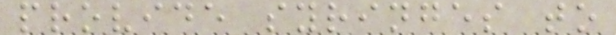provide syringes to
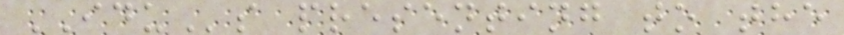IDUs presenting to the
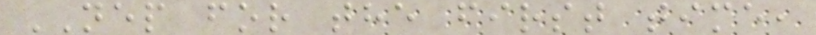NEP for the first time,
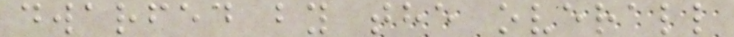dwarfed by the overall
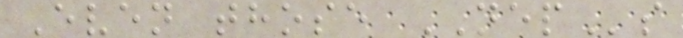Even those NEPs
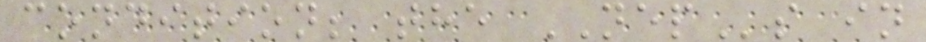condition; the NEPs in
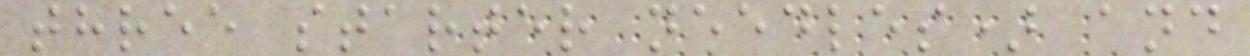three starter needles) and
